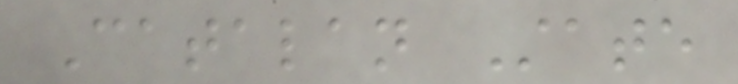Catalan State
